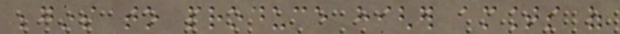begins to produce higher amounts of
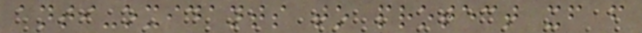anti-oxidants to protect itself from
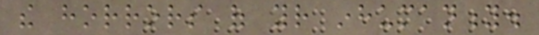the horrors of your inhumanity.
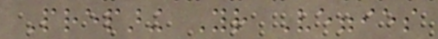Preparing Your Veggies
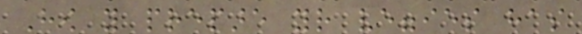How you prepare your veggies has
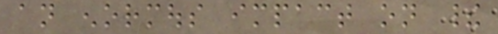an enormous impact on their
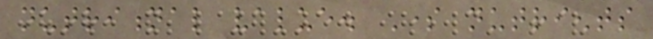nutritional value. Some nutrients
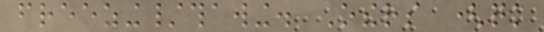freezing/thawing. Others (quick
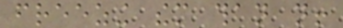freezing them than not!
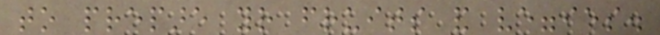to prepare your fruits and veggies.
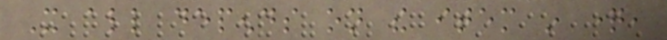It all depends on the item in question,
